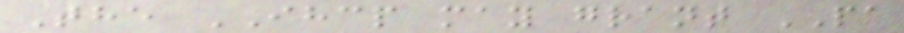The IHCP may grant PA
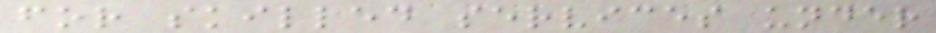for skilled services under
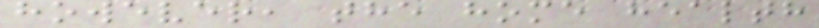however, the home health
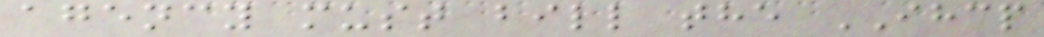agency must bill the IHCP
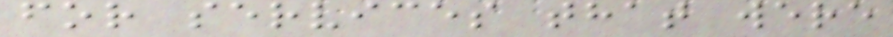for services that were
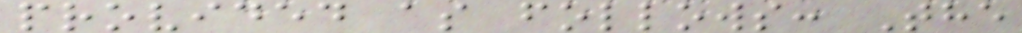provided as follows: The
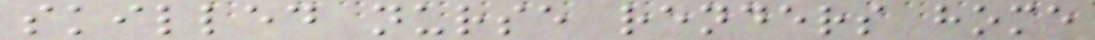skilled nurse renders home
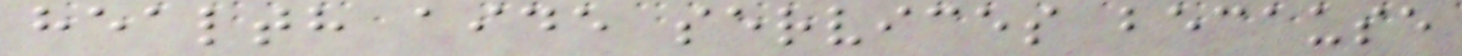health aide services because
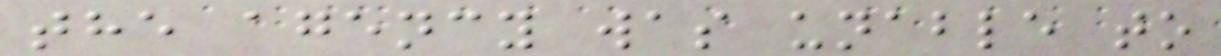the agency was unable to
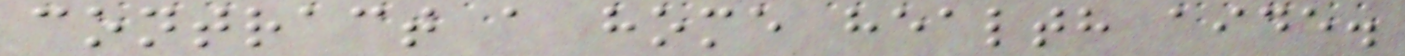contract a home health aide.
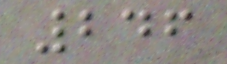246
